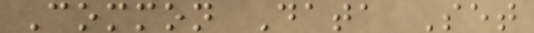Common Data Set
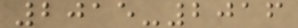2015-2016
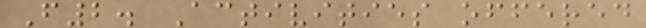F2. Activities offered
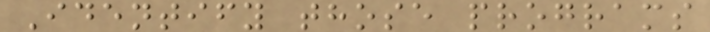Identify those programs
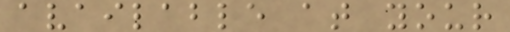available at your
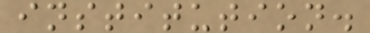institution.
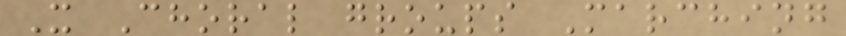X Choral groups Marching
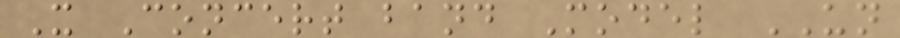X Concert band Model UN
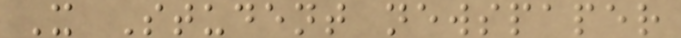X Student newspaper
